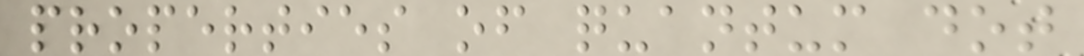properties of quantum dot
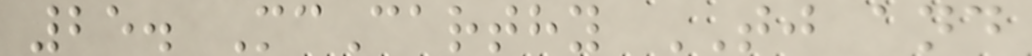25. McCarthy TJ and
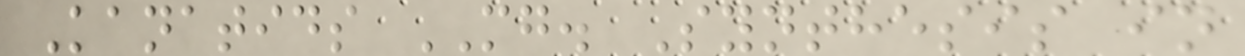Kanatids MG. Synthesis in
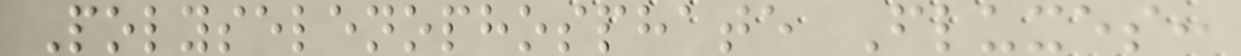Polyselenophosphate Fluxes:
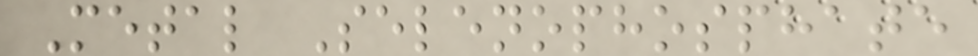Metal Selenophosphate
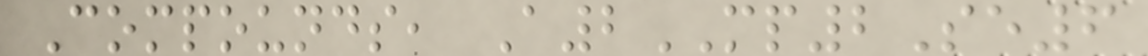Compounds, A2MP2Se6
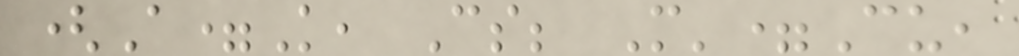(A=K, Cs; M'=Cu,
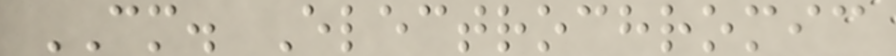CM. Electrochromic
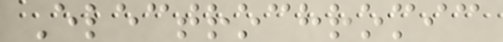Electrochromic
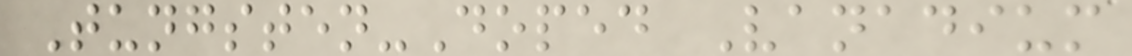Tungsten-Doped Vanadium
